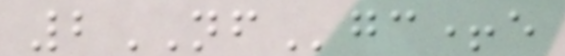2NFgc+e
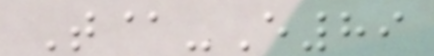T@-E89
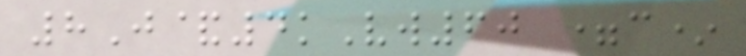8J&4kVw60 =c*
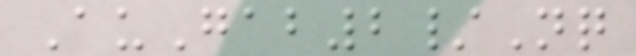AuGab2/Nq
